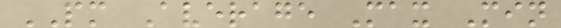PM Average Max Min
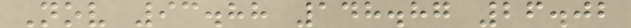Nov 93.88 148.87 26.02
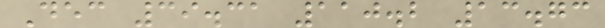Dec 39.31 110.2 13.73
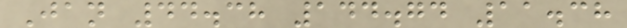Jan 44.38 144.74 11.38
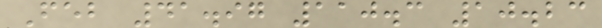Feb 41.97 110.3 10.23
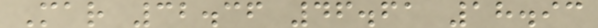Mar 32.36 46.61 18.93
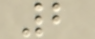2
